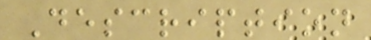Description
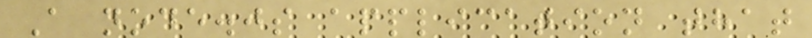A node.js application that
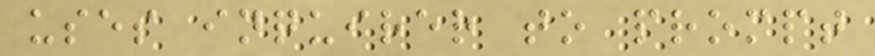uses inquirer to prompt
